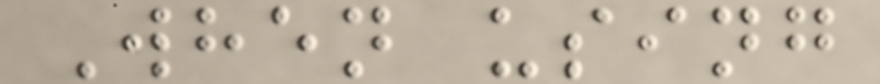When using
